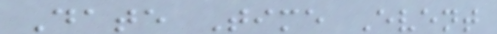Date Time Event
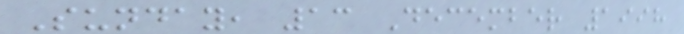Sunday, 13 December 1998
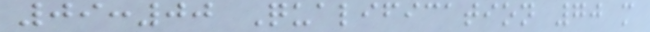09:00 Qualification 70 m
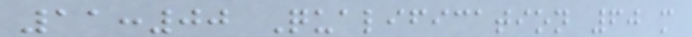11:00 Qualification 60 m
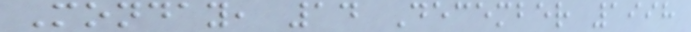Monday, 14 December 1998
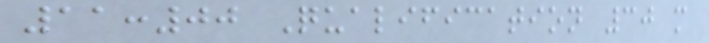11:00 Qualification 30 m
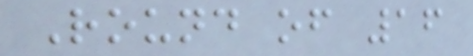Round of 16
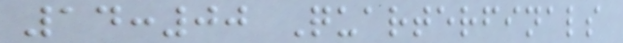14:00 Quarterfinals
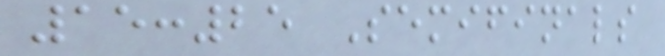15:25 Semifinals
